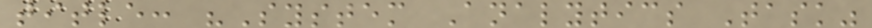title: "System Analytics Task"
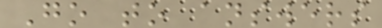Go to answers
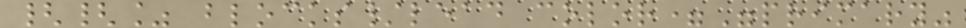{{% blocks/lead color="primary"
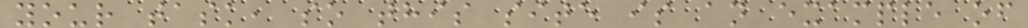your task, so this site is an example of
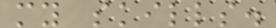my skills.
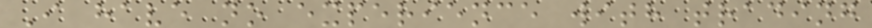I have no experience with trading
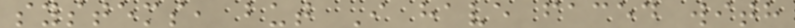systems, but I have faced with
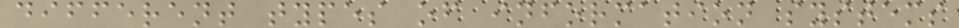different types of information systems
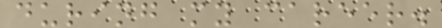during my career.
